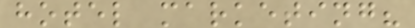hotel marketing?
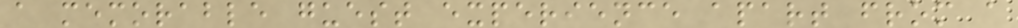a memorable guest experience apart from a
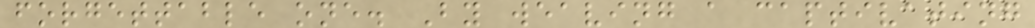forgettable one. By weaving a captivating
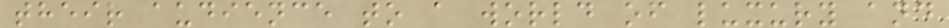their audience to a world of luxury and
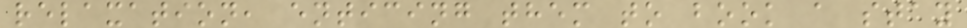relaxation, enticing them to book a stay
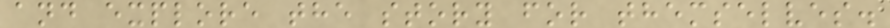and explore the story for themselves.
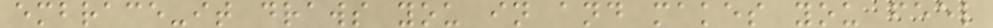embrace-it draws you in and makes you feel
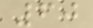60
